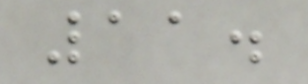11.
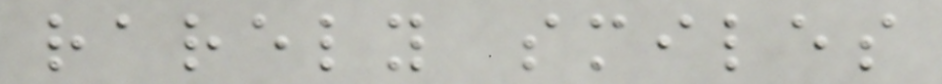rarely smiles
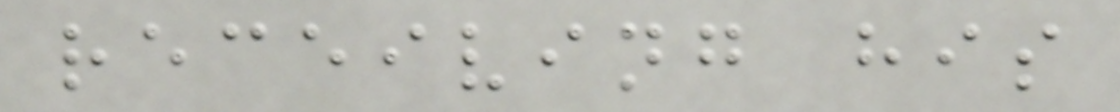receiving his
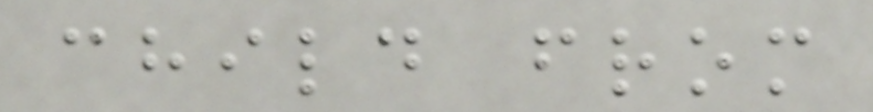child from
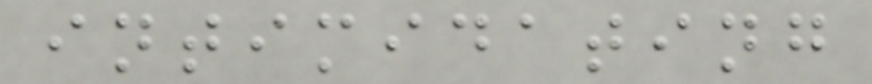intimidating
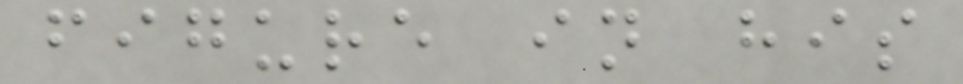figure in his
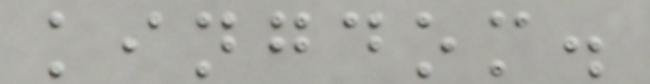kingdom.
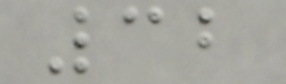32
